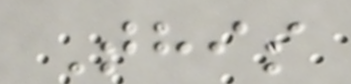This
